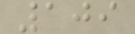109
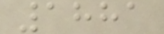1881
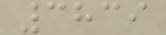3839
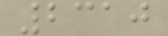2310
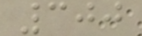300
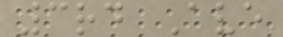3rd Ave
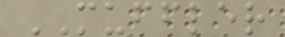MUFFLER
